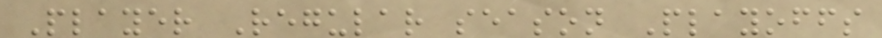Player Regular season Playoffs
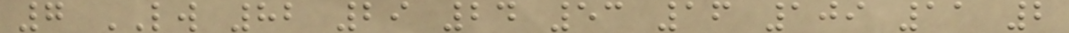7 LW 82 29 24 53 16 109 11 2
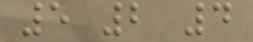5 2 4
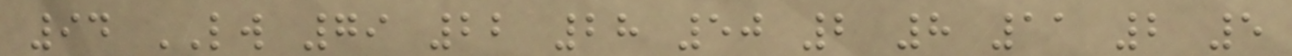94 LW 79 22 28 50 2 8 11 2 5
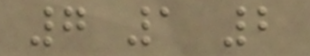7 1 2
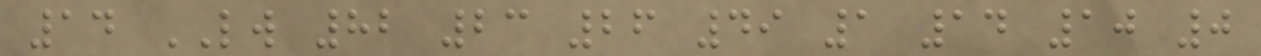14 LW 82 23 26 49 1 14 10 0
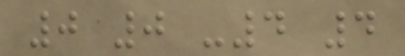0 0 -4 4
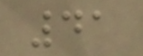41
